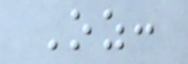Oz:
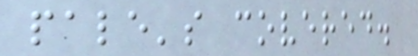pale's covered.
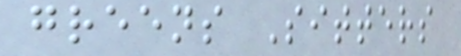greens Sitters
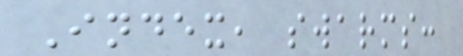Index, swarms:
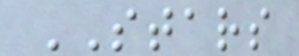STARS
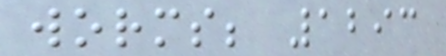worms; 1293
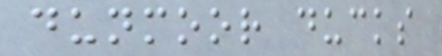dunmoor ducks
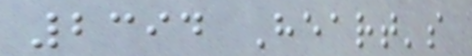2394 Heart's
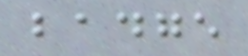badge
